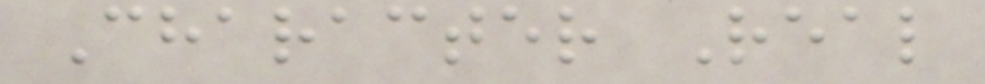Character Real
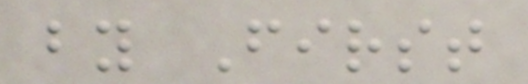by First
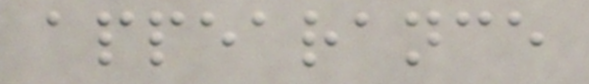appearance
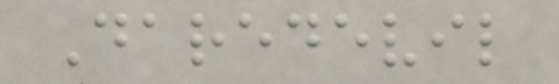Daredevil
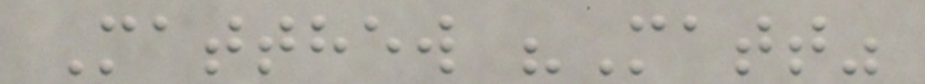Matthew "Matt"
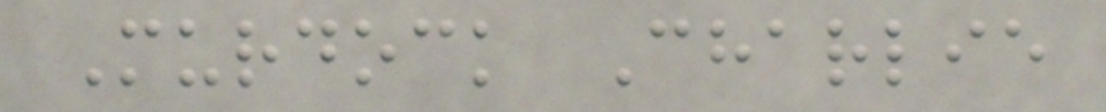Murdock Charlie
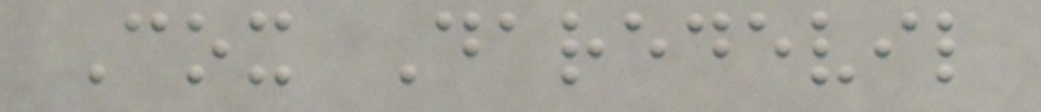Cox Daredevil
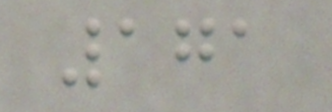171
